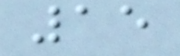15
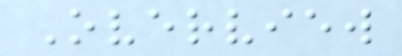Overview
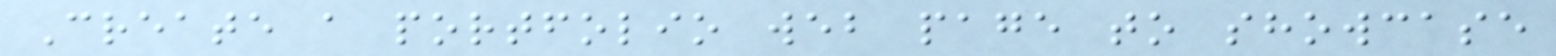Create a portfolio web page to showcase
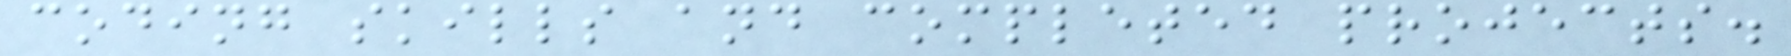coding skills and completed projects.
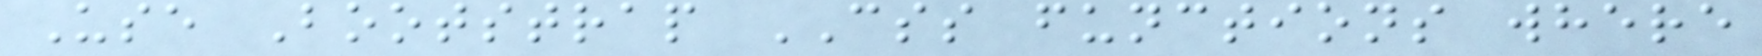Use Bootstrap CSS functions where
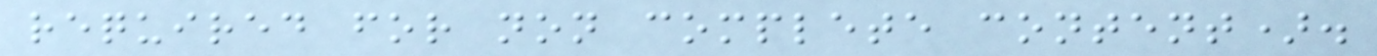required for non complete content).
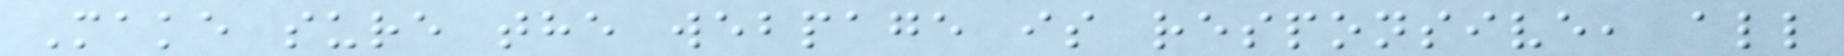Make sure the webpage is responsive, all
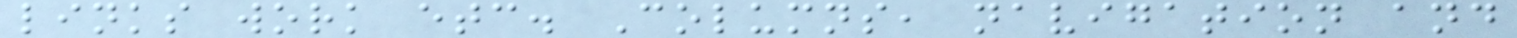links work etc. Columns, navigation and
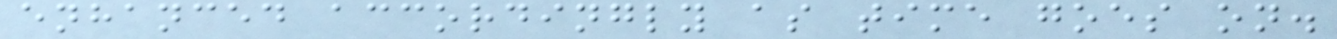enhanced accordingly as time goes on.
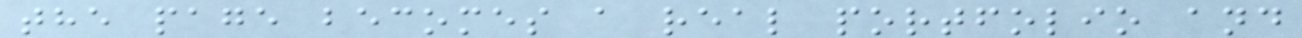the page becomes a real portfolio and
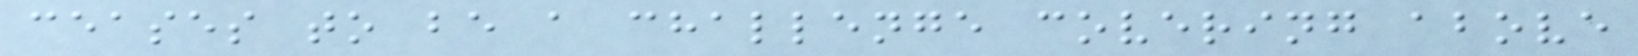ceases to be a challenge covering above
